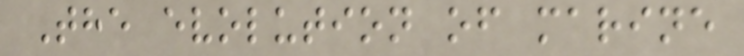The evolution of marine
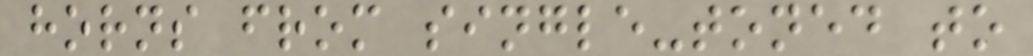horns from single-toned to
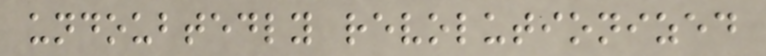undoubtedly revolutionized
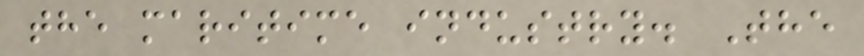the maritime industry. The
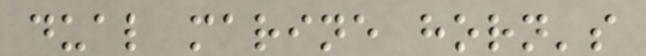dual marine horn's
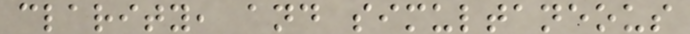clarity, and simultaneous
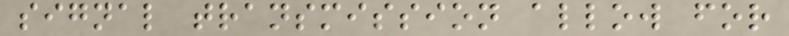signal transmission allow for
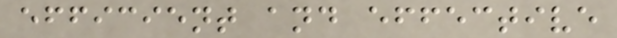efficient and effective
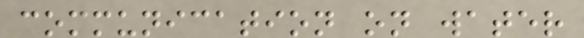communication on water
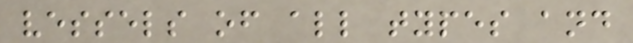vessels of all types and
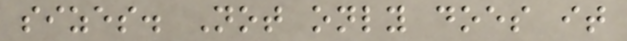sizes. Not only does it
